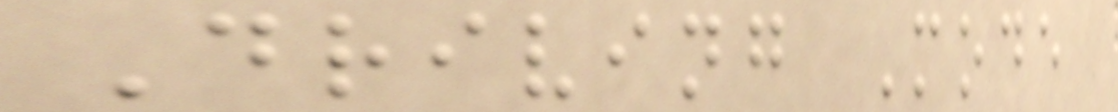Driving Mode
